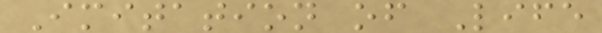Imitation of Life
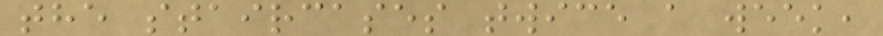the staircases twice a week,
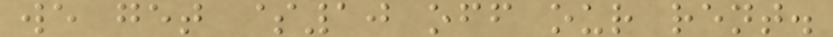we get $10 off our rent.
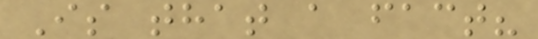Is that a fact?
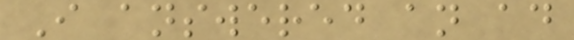I answered an ad
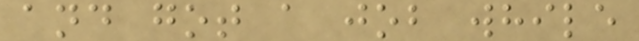and got a job while
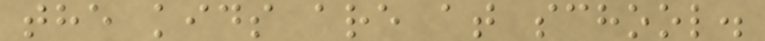the kids are at school.
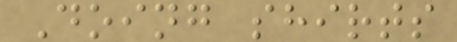Doing shirts
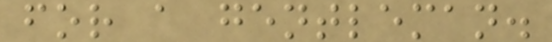for a gentleman.
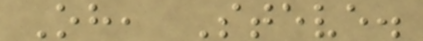Oh, Steve.
